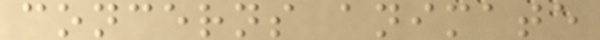concerns animate
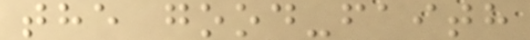the good-faith
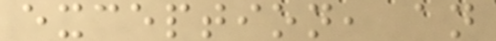exception, an
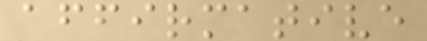affirmative
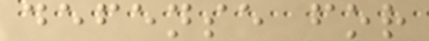defense for
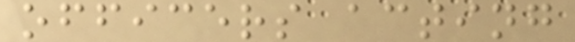officers acting
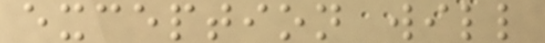exception will
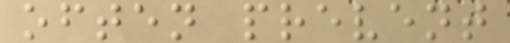often prevent
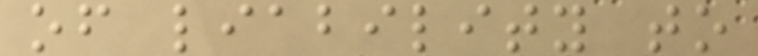of liability to
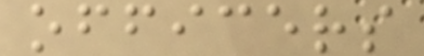officers
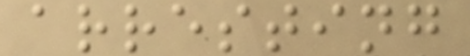arresting
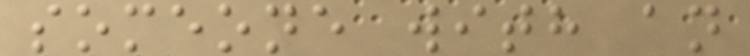someone with an
